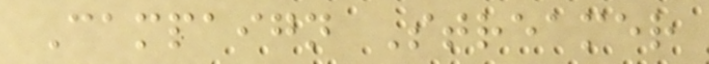Campaign Streamer
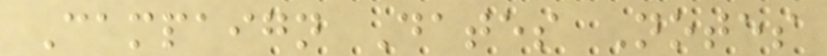Campaign Dates Notes
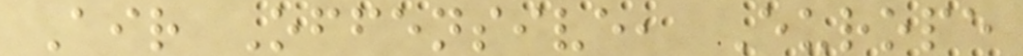Air Offensive, Europe
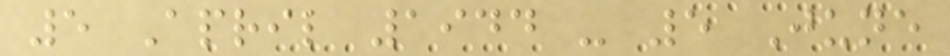5 April 1944 - 5 June
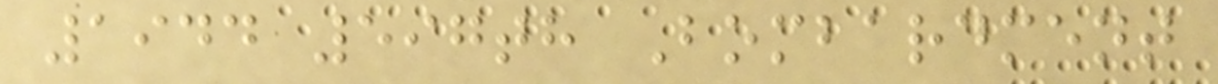1944 597th Bombardment
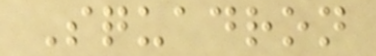Squadron
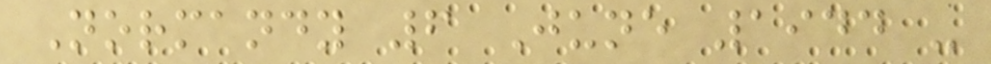Normandy 6 June 1944 -
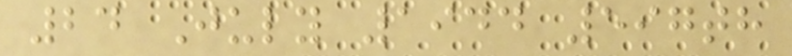24 July 1944 597th
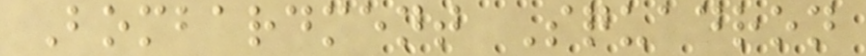Bombardment Squadron
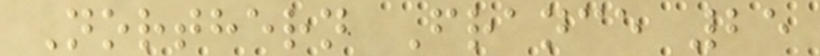Northern France 25
